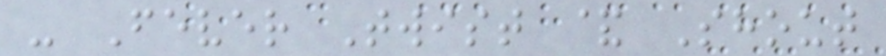- Fever Twist & Shout
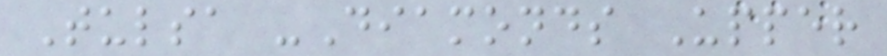Tulsa -Diamonds Upper
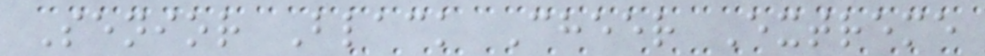Senior Black Cheer Extreme
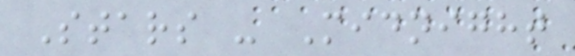Stars - Midnight
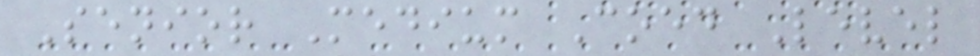Senior Medium Coed Level
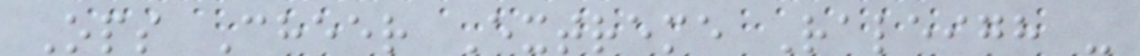Ops Cheer Extreme Raleigh -
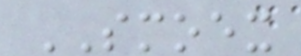SMOEX
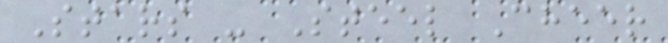Stars - Steel Cheer
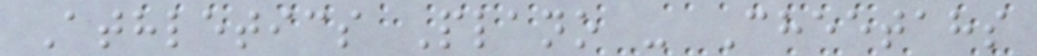Athletics Plano - Cheetahs
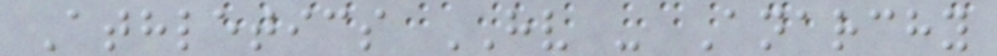Athletics HV - Anarchy
